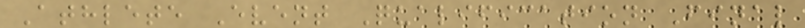Athlete Event Qualification Final
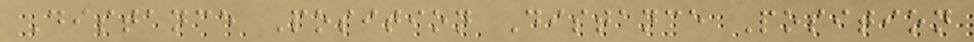Distance Position Distance Position
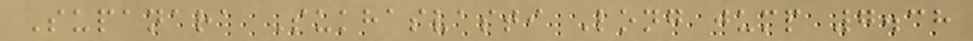Supanara Sukhasvasti Long jump 7.38
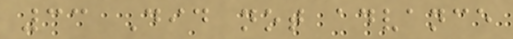33 Did not advance
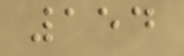154
